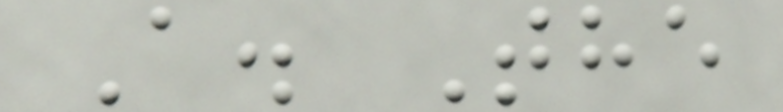A. The
